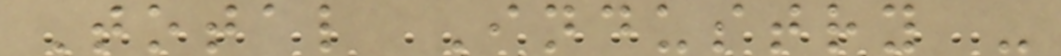Total Industry -
